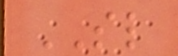SL
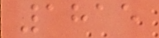1815
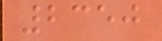2350
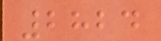2824
